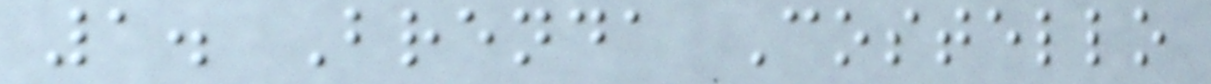1. Brenda Costello
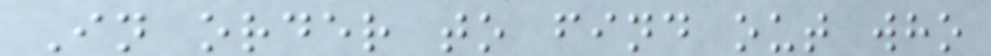In order to find out who
